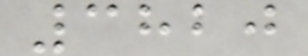3820
